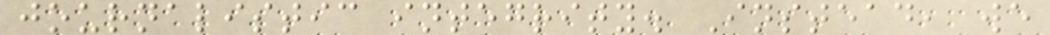journalistic integrity. Instead, we
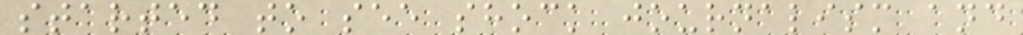started to see shock journalism and
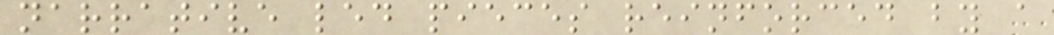narrative led pieces reinforced by a
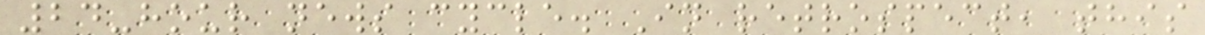24-hour news cycle. In retrospect, this
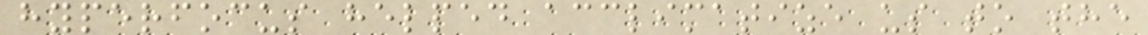hyperfocus helped acclimatize us to the
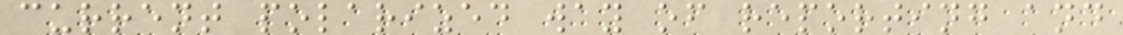current polarized way of reporting and
